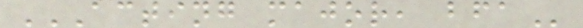ACTING MAJOR, BFA
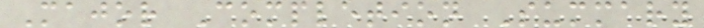Major Completion Summary
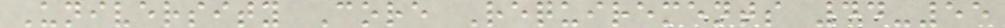University Core Requirements 44-55
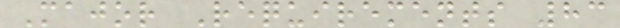Major Requirements 83
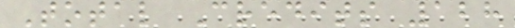Total Credits 128
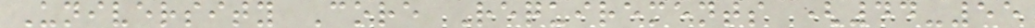University Core Requirements (44-55
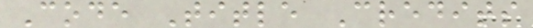Code Title Credits
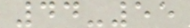44-55
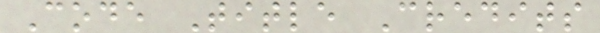Code Title Credits
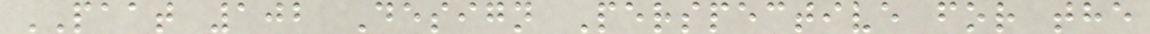PAAT 102 Design Perspective for the
